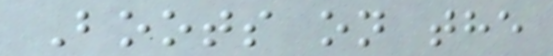Boots on the
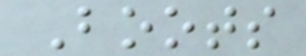Boots
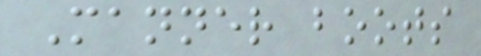Manner boots
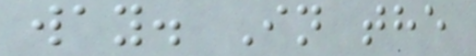way. In the
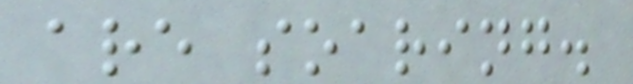are soaring.
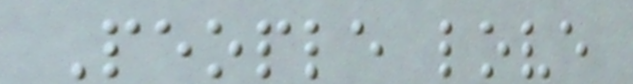People love
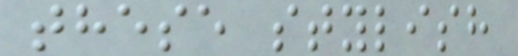these stylish
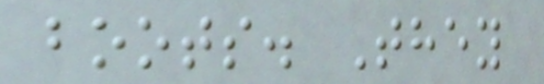boots. They
